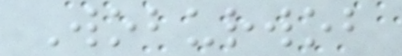Woburwob
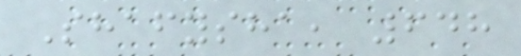Shafysha, 648
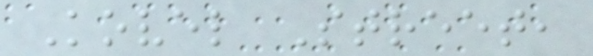Kovel Street,
